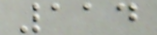114
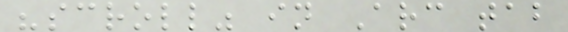"scroll" in Arc tab
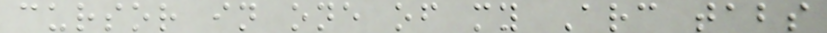cursor in one of my Arc tabs
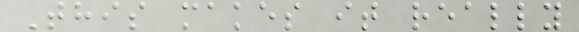This makes it really
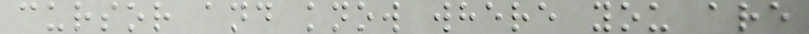cursor and know where you are
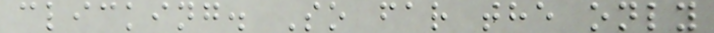clicking. So far the only
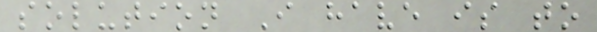solution I have is to
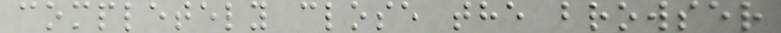completely close the browser
